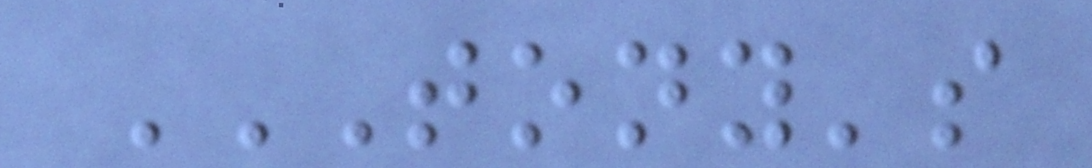TONY'S
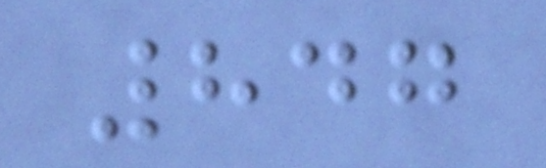847
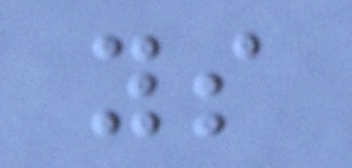ys
